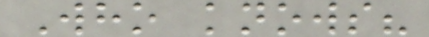Who knows?
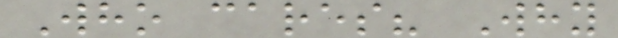Who cares? Why
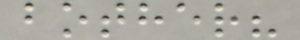bother?
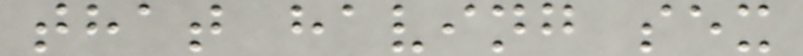that having sex
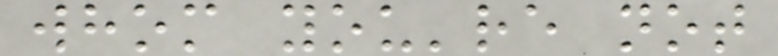whom you're not
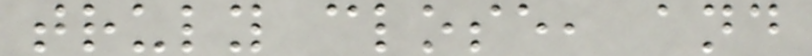truly close, and
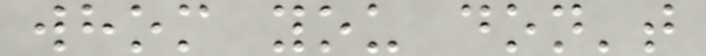whom you don't
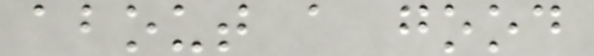about a good
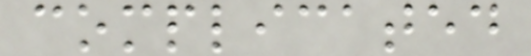complicated
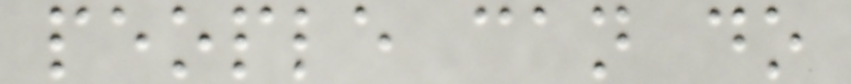people can do
